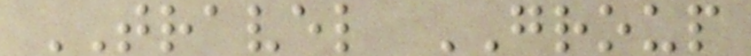TRAVEL GROUP
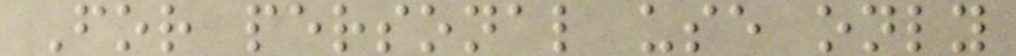For personal use only
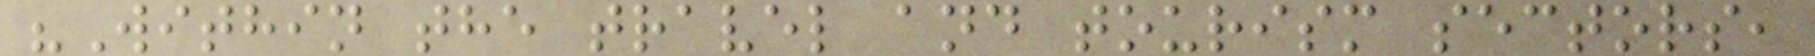"Within the travel and tourism sectors,
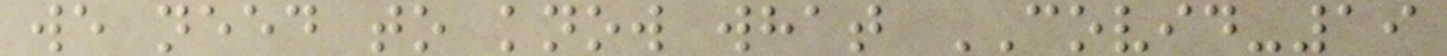we need to know what COVID-19
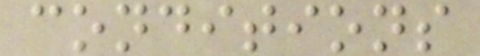conditions
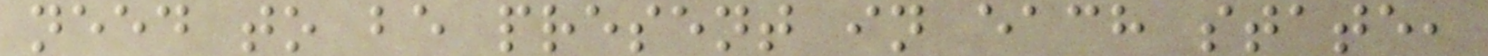need to be present in each state,
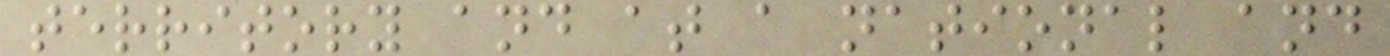territory and at a national and
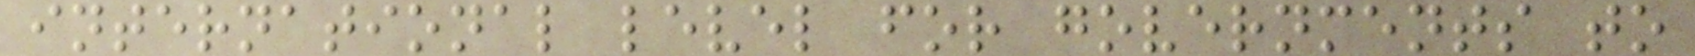international level for governments to
